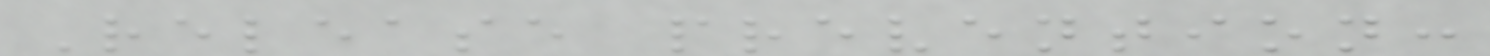Release prevention:
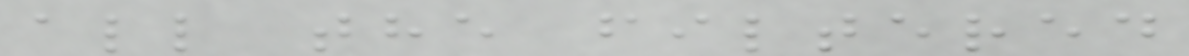all the filtered
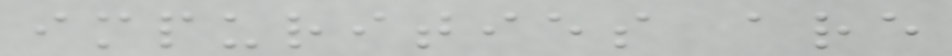impurities are
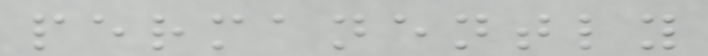permanently
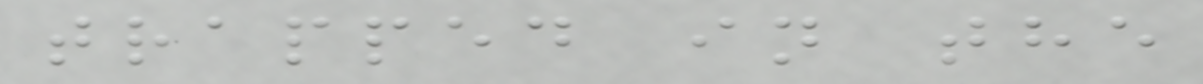trapped in the
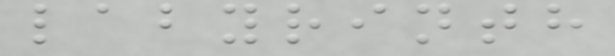labyrinth
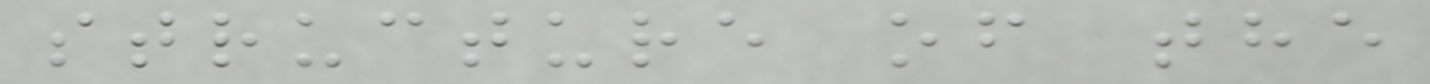structure of the
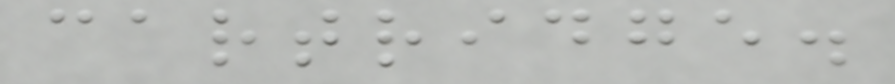cartridge.
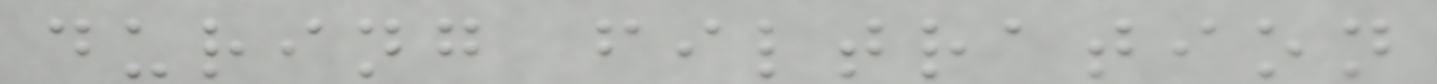during filtration
